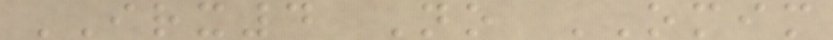IRX4 No OMIM
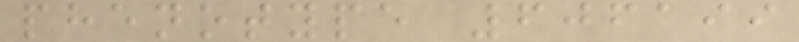phenotype 606199
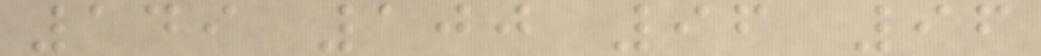149 100 96 96
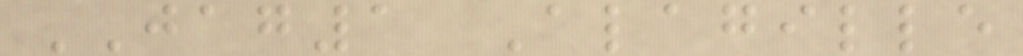JAG1 Alagille
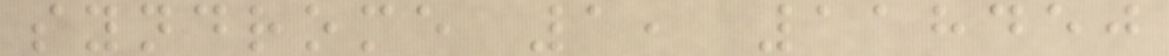syndrome 1, 118450
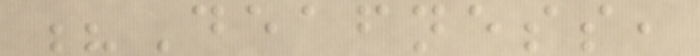?Deafness,
